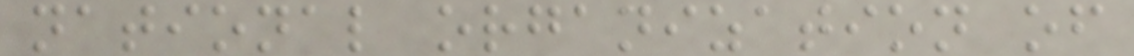national organization of
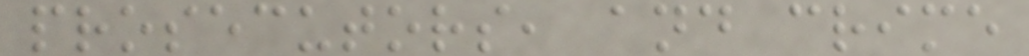prosecutors, and crime
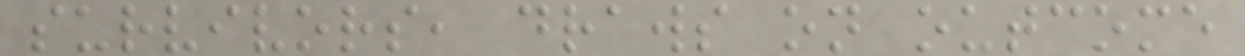survivors, draws on outcome
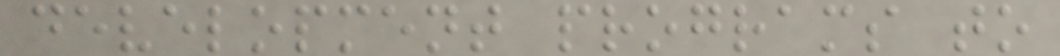development programs to
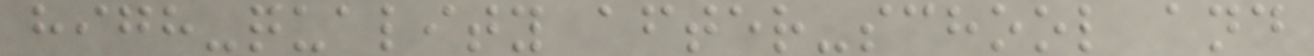high-quality after-school and
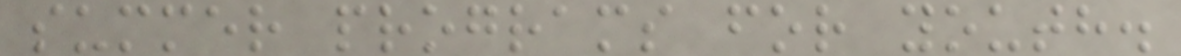summer programs for youth.
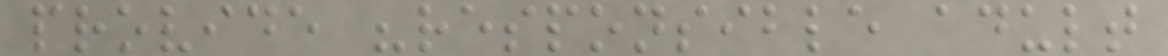provide "responsible adult
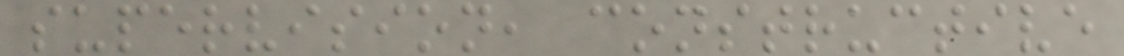supervision, constructive
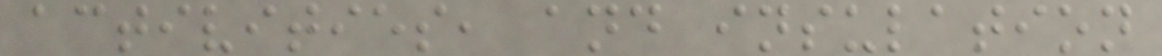activities, and insulation
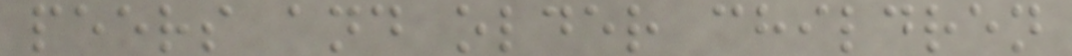peers and older children
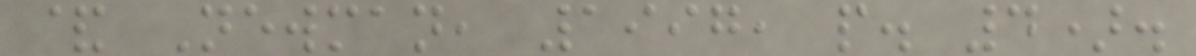& Newman, 1997, p. 4).
